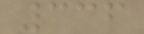336
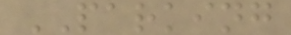PARKING
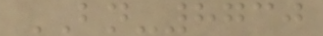BN-8730
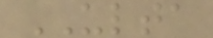ULTA
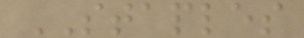STAPLES
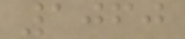1060
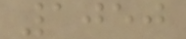1050
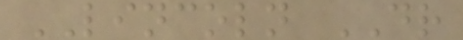LINCOLN DR
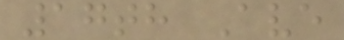17th Ave
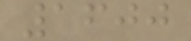1600
